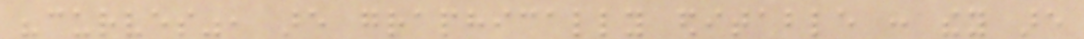"curves", are graphically editable : they are
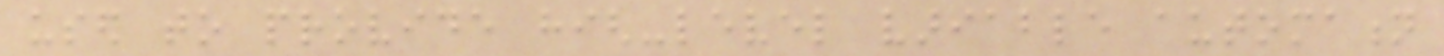used to provide high-level variable automation
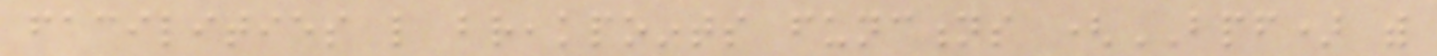facilities like breakpoints functions (BPF) with
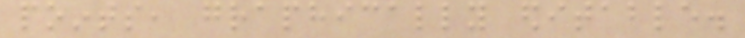points, graphically editable.
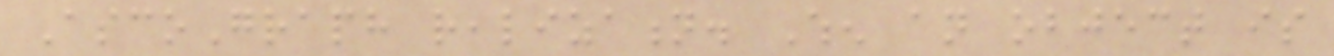AscoGraph realization. When an object is
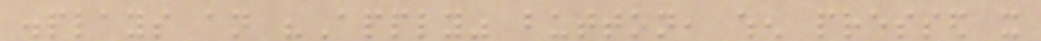displays an "Apply" button, when pressed it
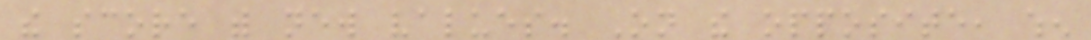the score with new values. On the opposite, when
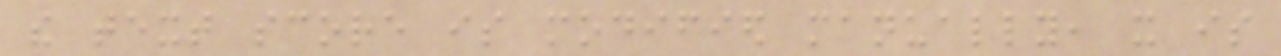the text score is modified manually, it is
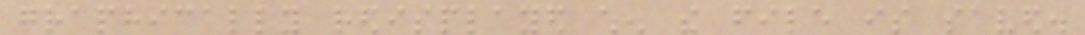graphically redisplayed when the file is saved.
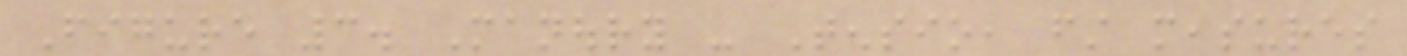Figure 3. Manoury - Tensio, first measures
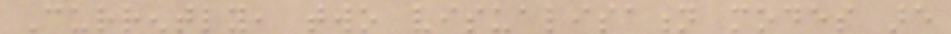Currently, two visualisation modes are
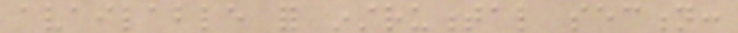available for instrumental section:
